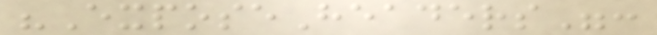"ExposeHeaders":
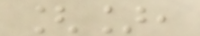[],
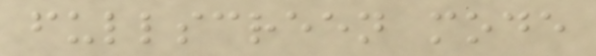fullscreen mode
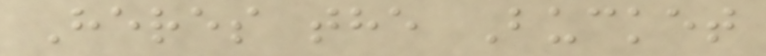Heres the Bucket
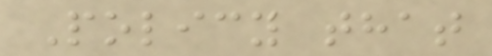Policy that
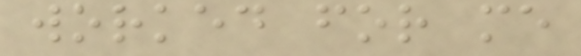worked for me
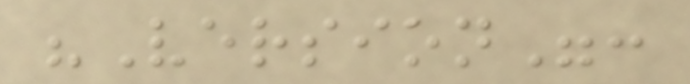"Version":
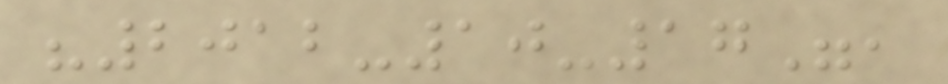"2012-10-17",
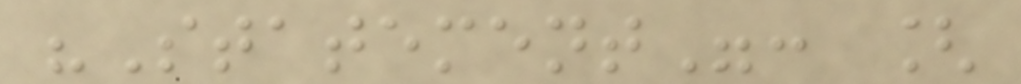"Statement": [
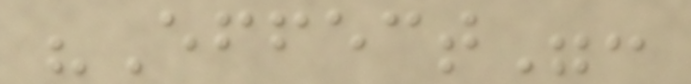"Effect":
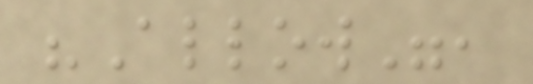"Allow",
